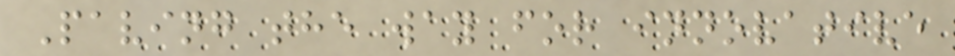Paving the way for innovative
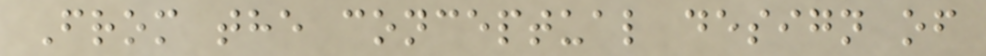From the conceptual design of
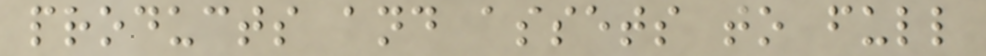products and assets to full
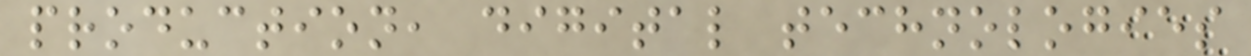production, digital technologies
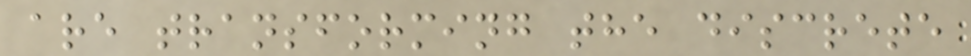are transforming the discrete
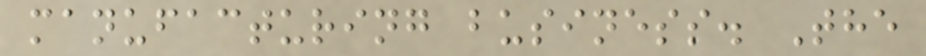manufacturing business. The
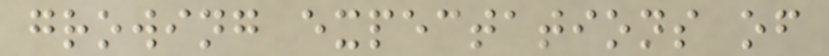growing expectations of
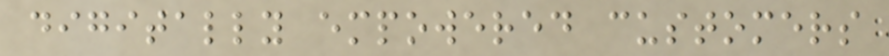digitally empowered customers
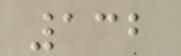132
